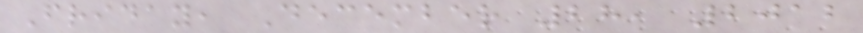Friday, December 28, 2012
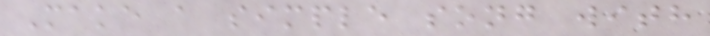Make a simple song with
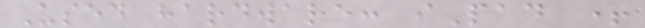Used hardware: iPad +
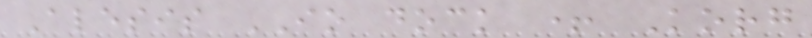Alesis IO dock + Korg
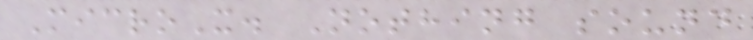MicroX. Nothing sound
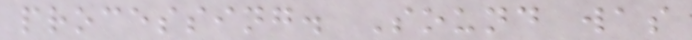processing. Sound was
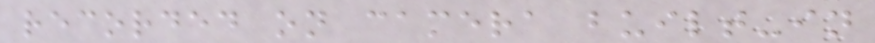recorded on camera built-in
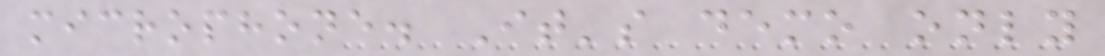microphone. It's demo only
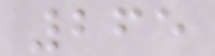265
